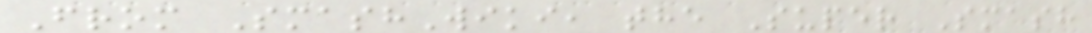From SmashWiki, the Super Smash
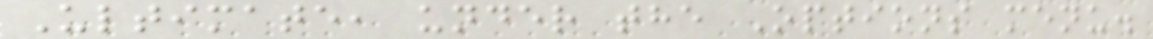Ultimate, under the Options menu.
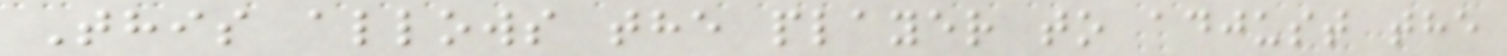This allows the player to adjust the
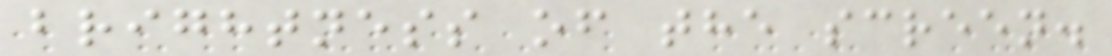brightness of the screen.
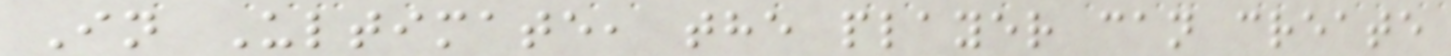In Ultimate, the player can create
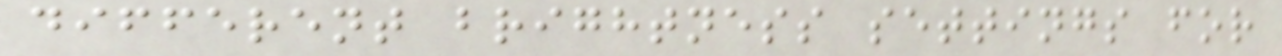different brightness settings for
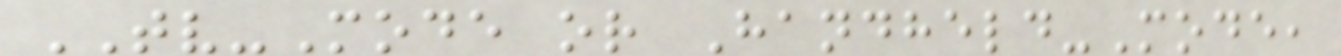TV-Mode or Handheld-Mode,
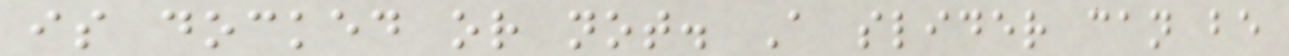is docked or not. A slider can be
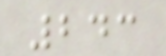243
